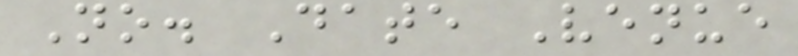No. Date Venue
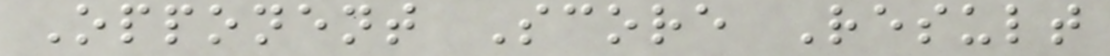Opponent Score Result
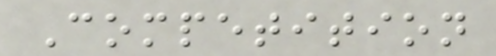Competition
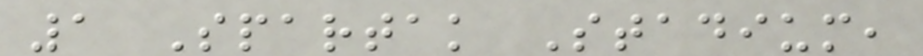1 Spartak Stadium,
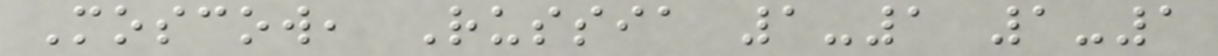Moscow, Russia 1-1 1-1
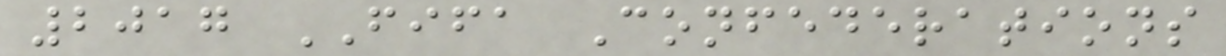2017 FIFA Confederations
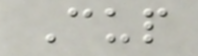Cup
